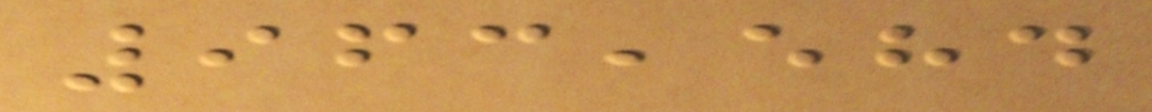963,584
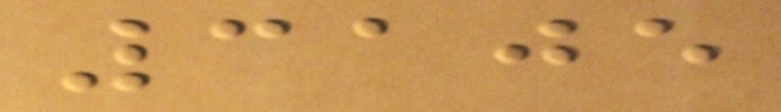3105
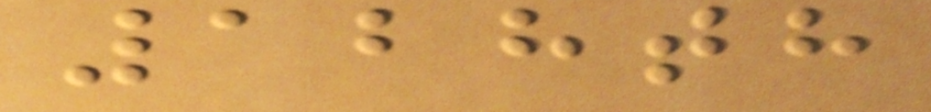128th
